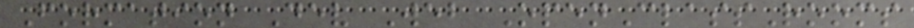Formation Dev Web OpenClassRooms
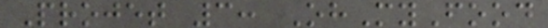Projet 3: OhMyFood
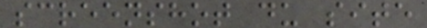screenshot du site
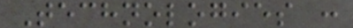Technologies :
